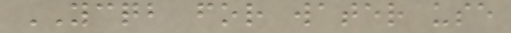YCQB for water use
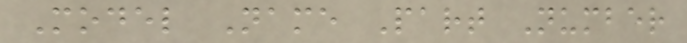Model Name Part Number
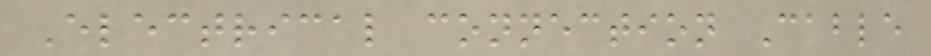Electrical connection Cable
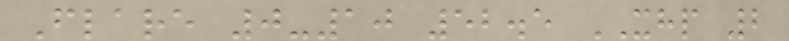Flare 0-10 52.5 XHP 2
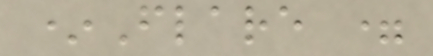*Flare =
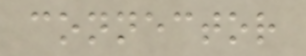connector
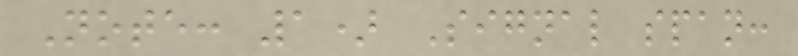Note: 1) Signal span:
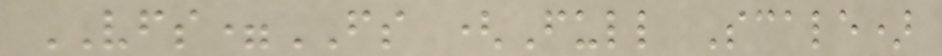VFS=FS (Full Scale)
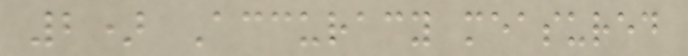2) Accuracy measured
